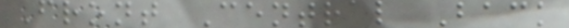Front Central Back
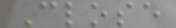Close
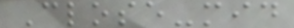Close-mid
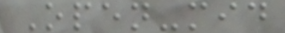Open-mid
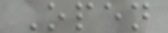Open
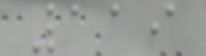119
